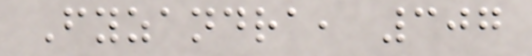Fyzandra, 307
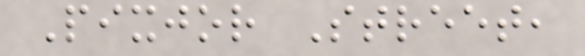Pixjor Street,
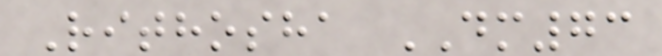Rithosha DM73
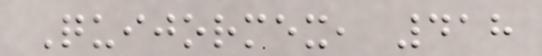Quijormex, 418
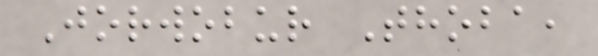Jorwobur Thoba,
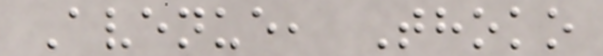Avenue, Thoko
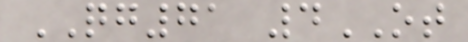QG71 4OT
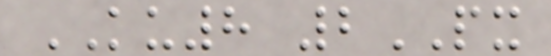KU8 2PX
